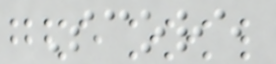Score
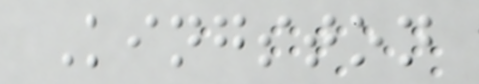Kingston
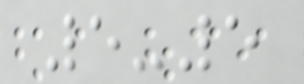5-5
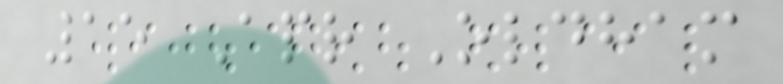15 Apr Oldham
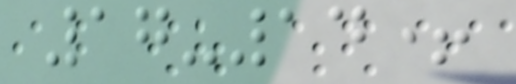17-14+
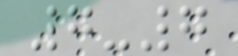7-7
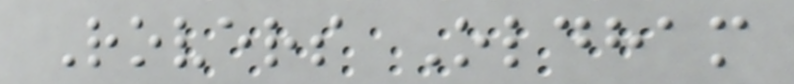Rovers Oldham
